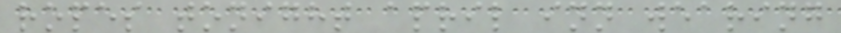ropes tonight april inn wearing
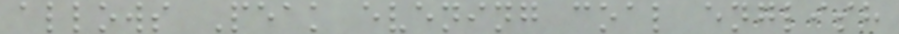allows Peak evening coal english
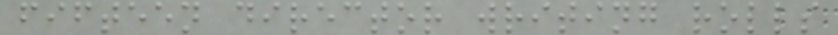fifteen director writing rolls
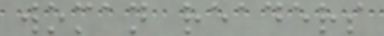woman readers
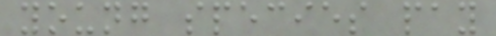young species pay
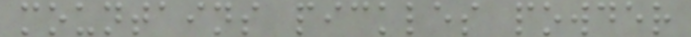mountains pickles powder
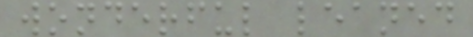wonderful leaned
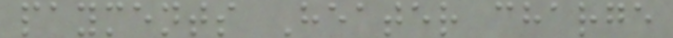payments Heater charge
